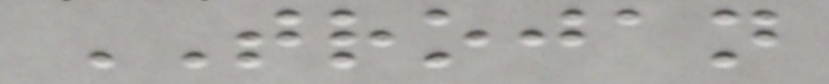TROJAN
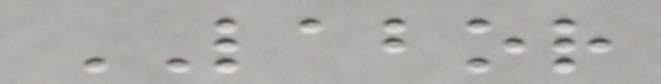LABOR
